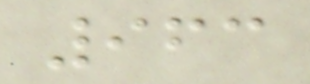963
